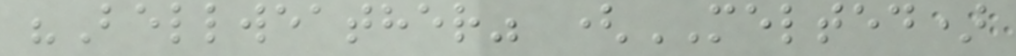"Bellweather" (MELTED)
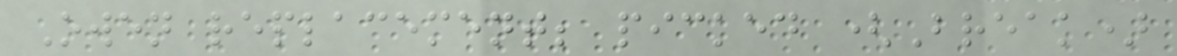Owen replacement; picked (Break)
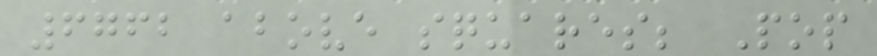6762 above squares; Pop
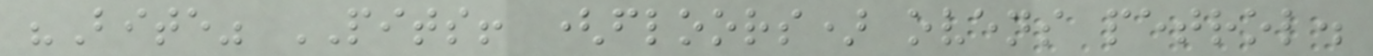"Bite" PITS! (floors) ovens petrol.
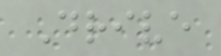Drive
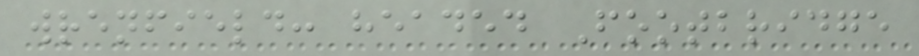wrenfield: headed Footbridge
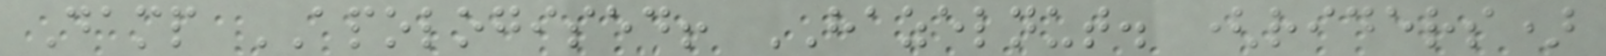Damp APOLOGISED! HAZELNUT. (riders)
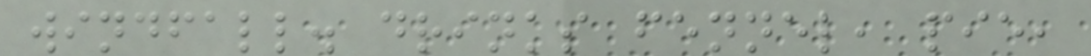windfall. drinks fennel, pie,
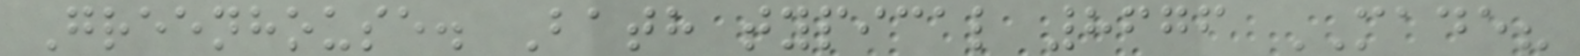Greenhouse. Bath typical 8676 MADE?
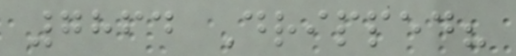7864 Dripped?
